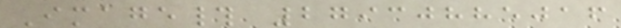Image# 27930885016
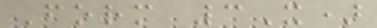Form 3X)
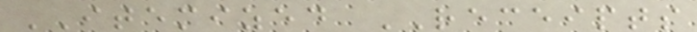ITEMIZED RECEIPTS
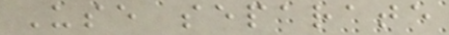Use separate
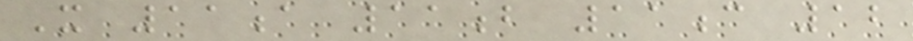X 11a 11b 11c 12
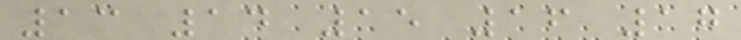13 14 15 16 17
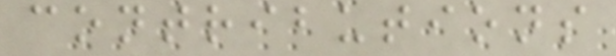contributions
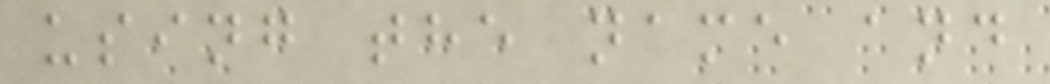using the name and
